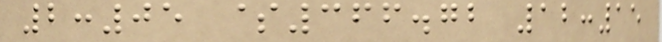2:05 $366.72 12:15
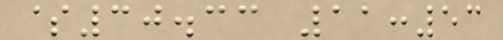$30.33 11:53
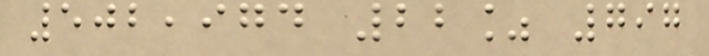502,974 22% 797
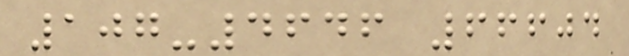107-4646 66604
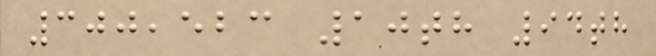300,523 10th 94th
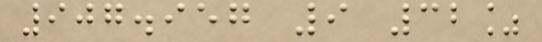907.957 9 32%
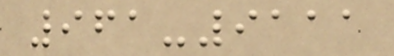961-9111
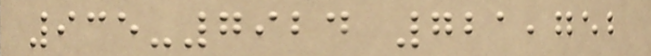935-7924 721,752
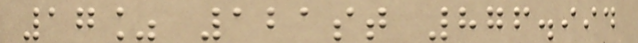17% 121st 876.994
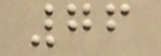76
